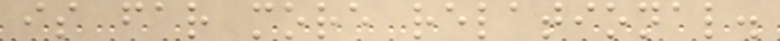is far more relational.
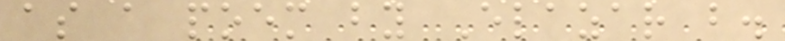as a poem by Elazar b.
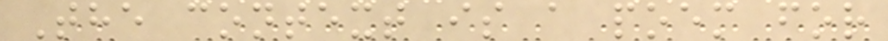The context is a poem for
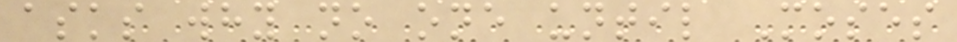asks why no one until Moses
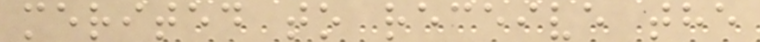merited to receive the
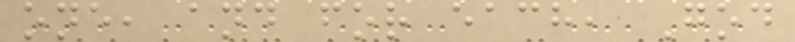one, and for each, God
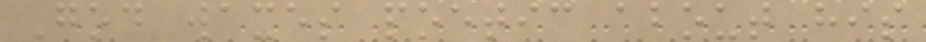God waxes poetic about his
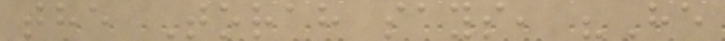the Torah says, "He
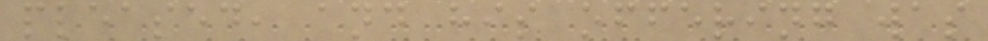pleased, and his offering was
